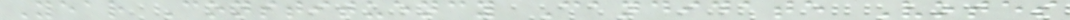Year Constituency Candidate Votes
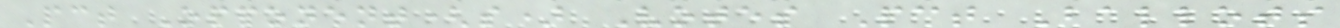Pct Opponent(s) Votes Pct Ballots
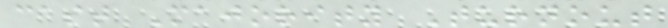cast Majority Turnout
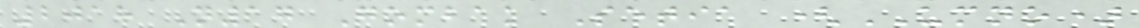2018 N17 Gombak Setia (UMNO)
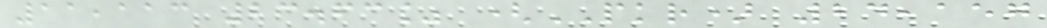11,113 23.63% (PKR) 24,157
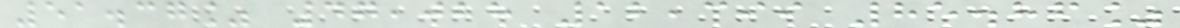51.37% 47,028 12,399 85.86%
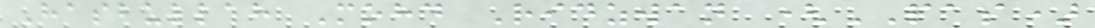Hasbullah Mohd Ridzwan (PAS)
